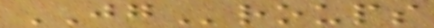JGroups
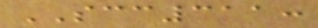SCC311:
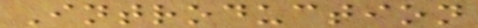Introduction
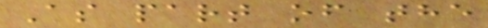As part of the
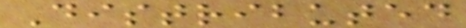Distributed
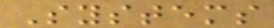Systems
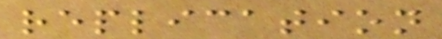replication
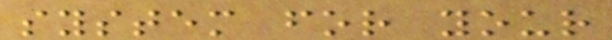system for your
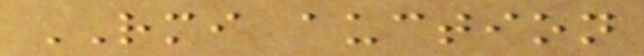RMI auction
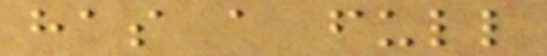has a full
